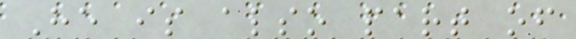He is also part of
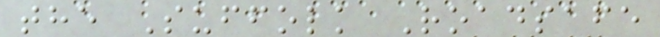the Suffolk Roadsafe
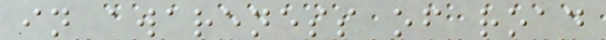in awareness of road
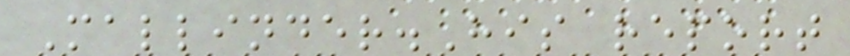Mallinder.His report
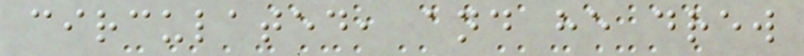circulated, and he drew
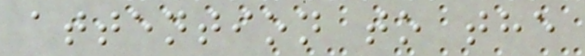attention to the
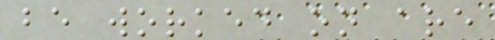be worked on are
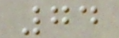74
